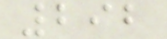292
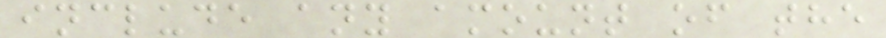include any amount of the
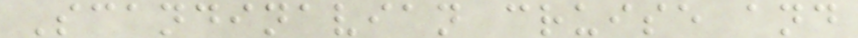Scandinavian cruise and
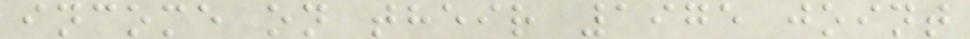income on their 1975 joint
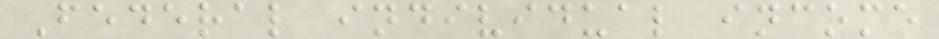Federal individual income
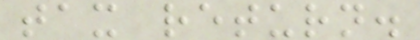tax return.
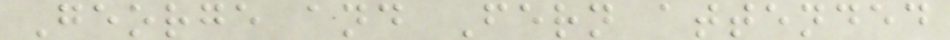George and Fern attended
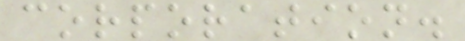corporation.
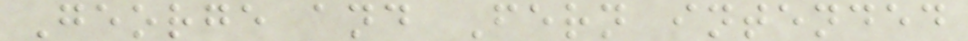George and Fern intended
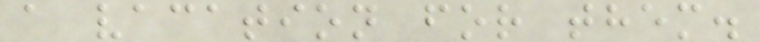a vacation for them.
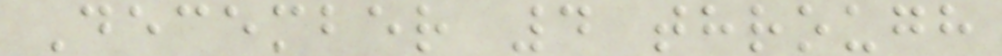December 4 through
